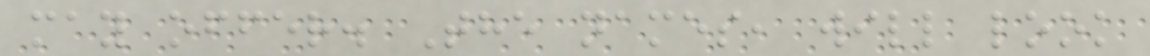may offer. The names, will look
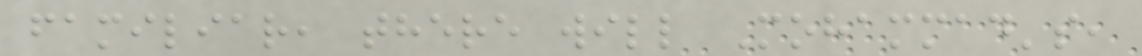familiar, there will Mohammad's,
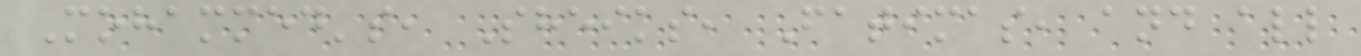Mohammed's, Sheiks, Fatimas, and all
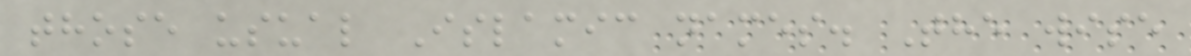those usual Islamic names. The wise
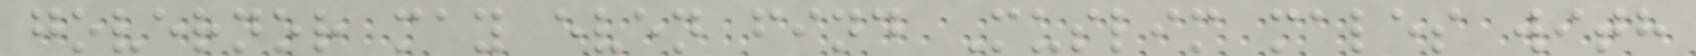governor may even find Muslim males with
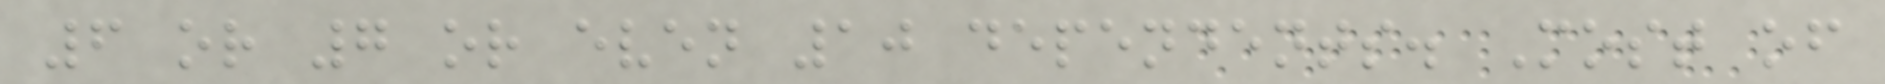6 or 7 or even 10 dependents. Most of
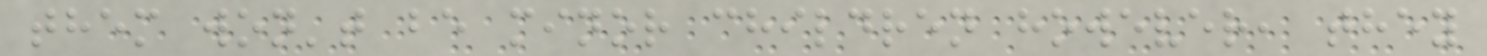them won't be minor children however, they
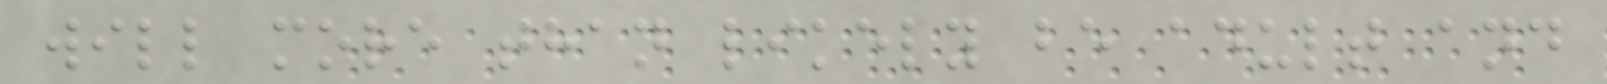will more than likely be adult and
